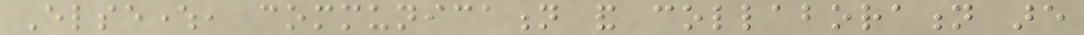Elsewhere, communication and collaboration are
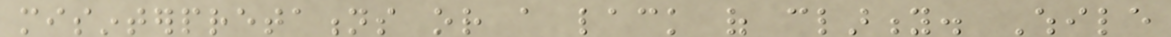misinterpretations or a lack of clarity. While
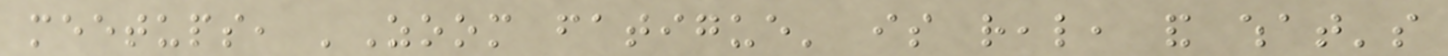meetups, 'Zoom fatigue' is real, and what's
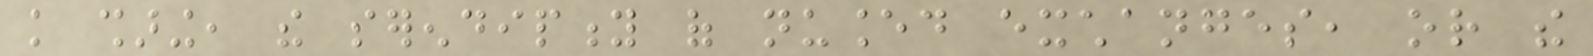knowledge sharing, the serendipity of nuanced exchanges, or the
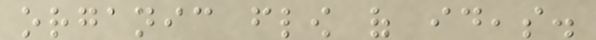organic flow of ideas.
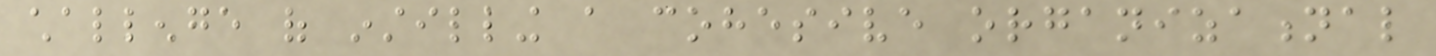challenge of instilling a cohesive organizational
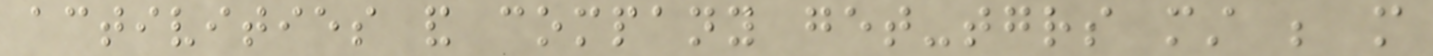activities and company get-togethers must be more
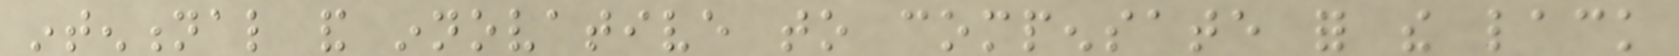intentional and innovative to compensate for the lack
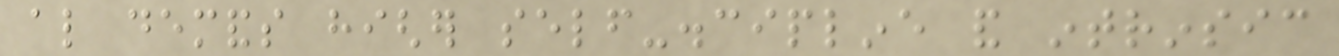also demands higher self-discipline and intrinsic
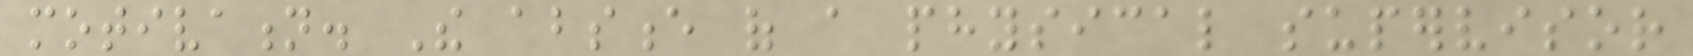motivation. The absence of a physical supervisor
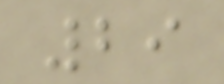29
